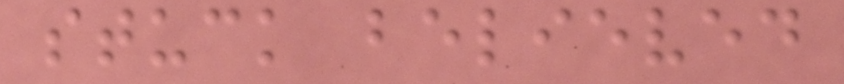stuck believed
